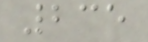235
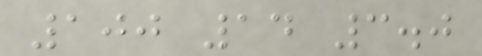100 14 3.0
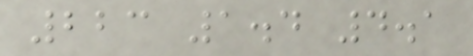223 1.4 4.1
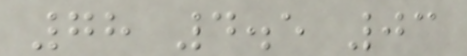78 4.5 03
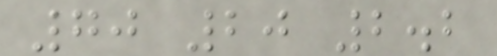70 20 2.2
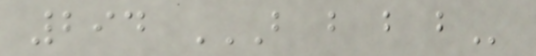294 B B B B
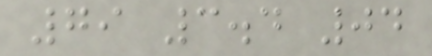79 3.4 04
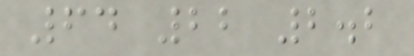64 22 2.2
